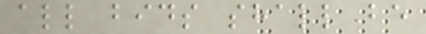all bids shall be
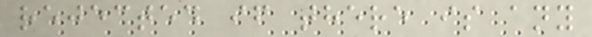rejected if there is any
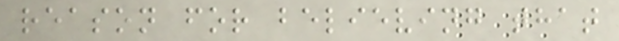reason for believing that
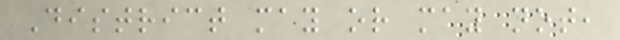District may or may not,
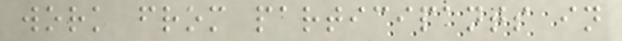work from participants in
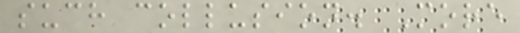such collusion. More
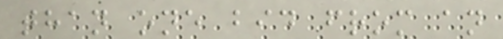than one bid from an
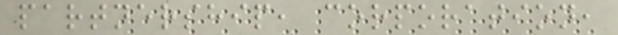partnership, corporation,
